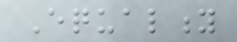Equality
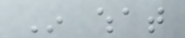In what
